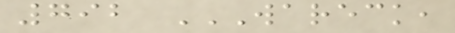792 WARECK,
